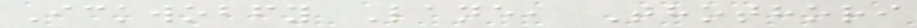Ickwobfy Lane, Thothori
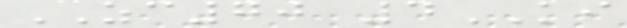ZC70 4KI
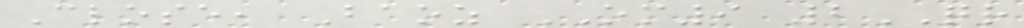Close, Baoz OM9 2QR
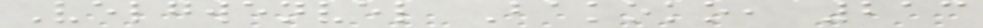Velgwenvel Bakoko, 213
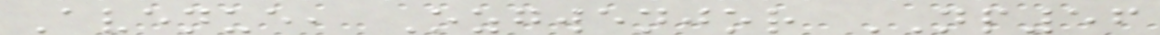Avenue, Ozgwenjor NP56
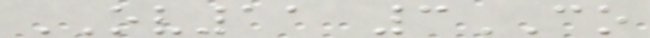OV11 3CO
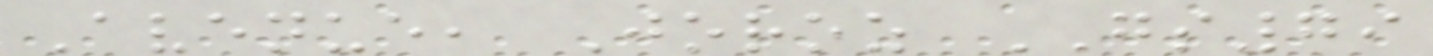Avenue, Joroz GS79
